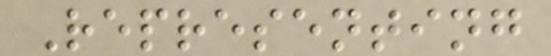Representing
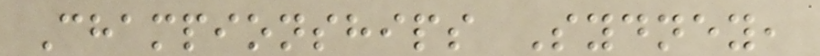Championships Sydney,
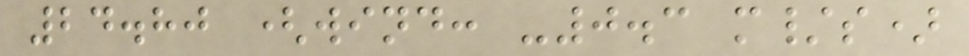24.80 (wind: -0.3 m/s)
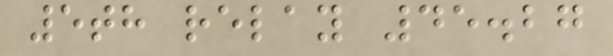5th relay 45.27
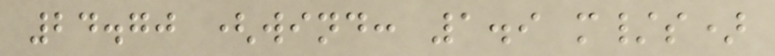24.70 (wind: 1.9 m/s)
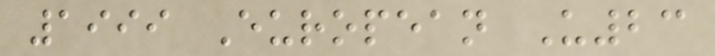1999 European U23
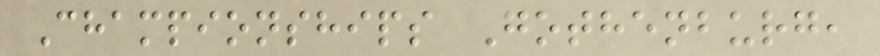Championships Gothenburg,
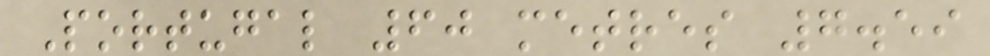Portugal 60 metres 7.59
